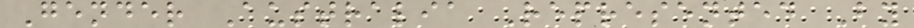Gender Australia Represented By
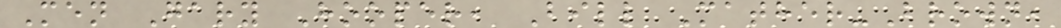Men Gary Hooper, Bill Mather-Brown,
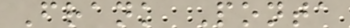Frank Ponta
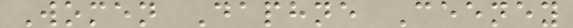Women Daphne Ceeney
